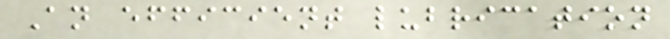An efficient lubrication
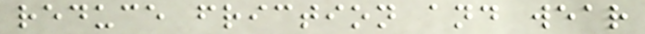reduce friction and wear
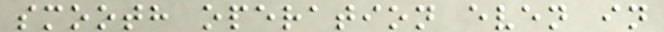smooth operation even in
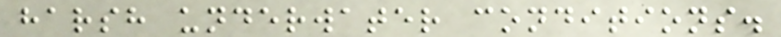harsh underwater conditions.
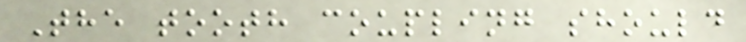The tooth coupling should
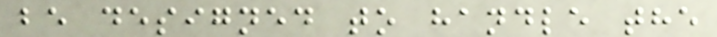be designed to handle the
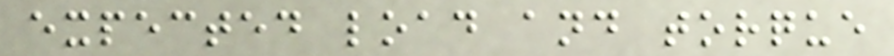expected load and torque
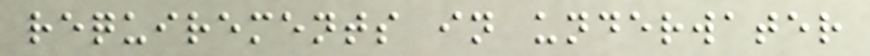requirements in underwater
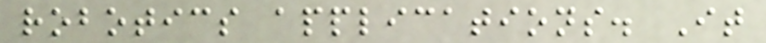robotics applications. It
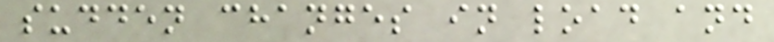sudden changes in load and
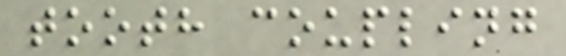tooth coupling
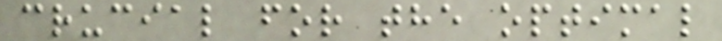crucial for the optimal
